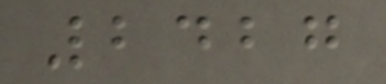2427
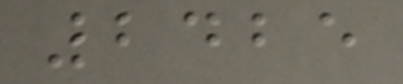2425
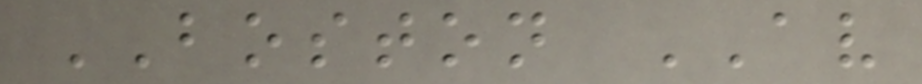BOSTON AV
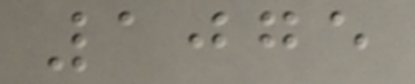1075
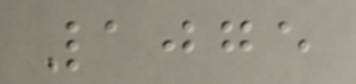1075
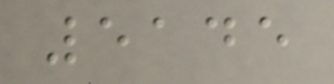5145
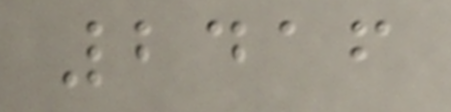2416
